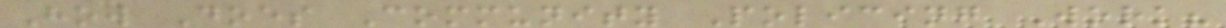How Does Community Policing Work?
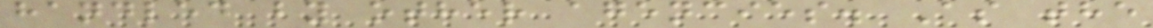handled by other agencies. As the
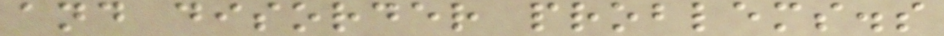and disorder problems.s
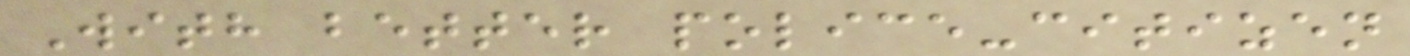With better police-citizen
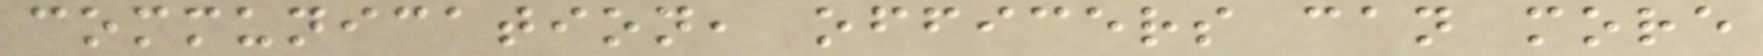communication, officers can more
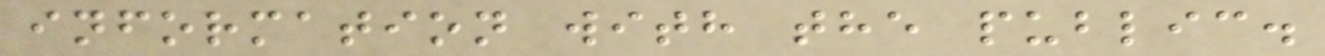information with the public.
